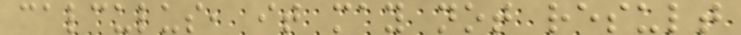calculus, it may not result
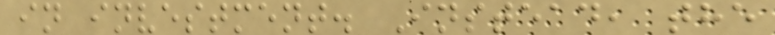in investment. Instead, the
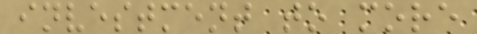investment to more
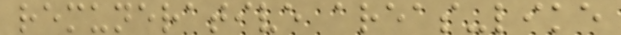remunerative areas-like
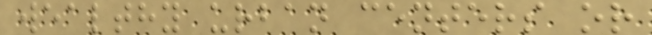wealthy urban centers or
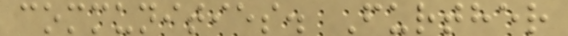communities. Further
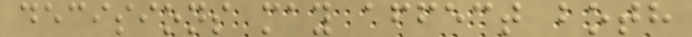decisions may affect both
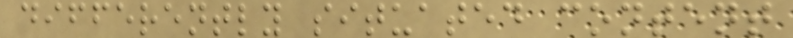differently situated content
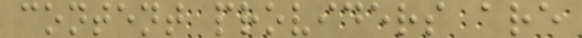content providers are
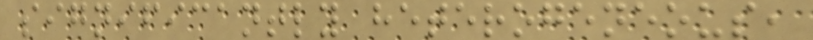significantly heterogeneous,
